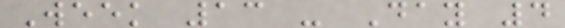Week 13 - Day 4
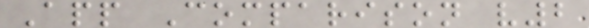App Comparison v2
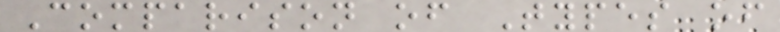Comparison of Types of
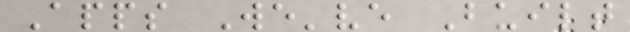Apps We've Built
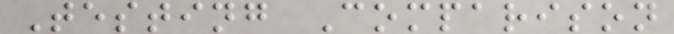Testing Comparison
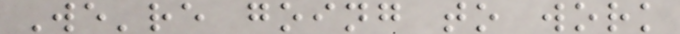We're going to work
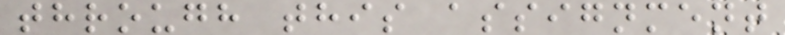through this assignment
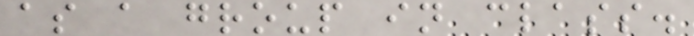as a group in class.
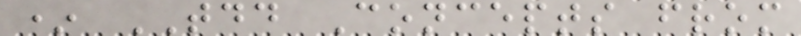* TDD Concepts from
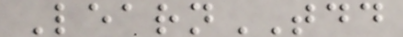LearnTDD
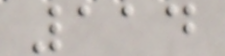114
